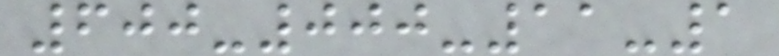600-000-11-1
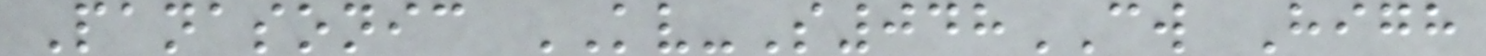Panasonic KV-S048CW High
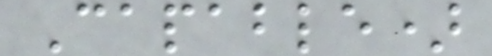Capable)
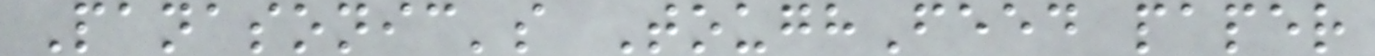Panasonic's ToughFeed paper
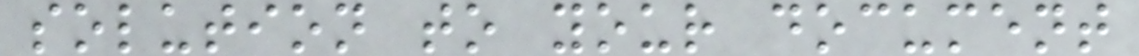solution to your document
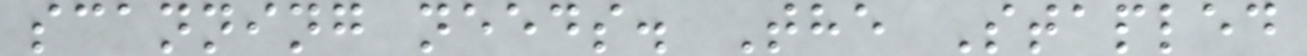scanning needs. The Stapled
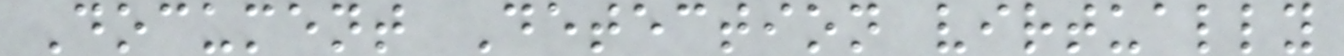Document Detection virtually
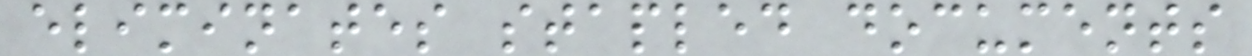eliminates stapled documents
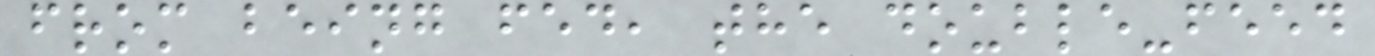from being fed, the double-feed
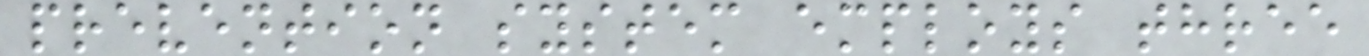prevention system employs three
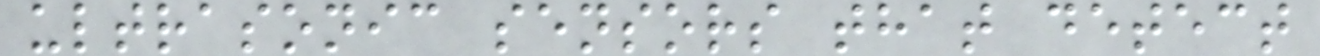ultrasonic sensors that detect
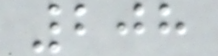208
